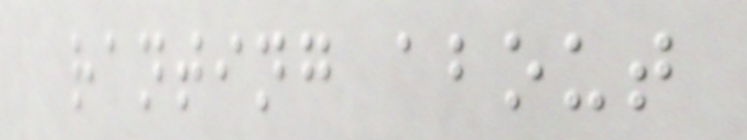ranting about
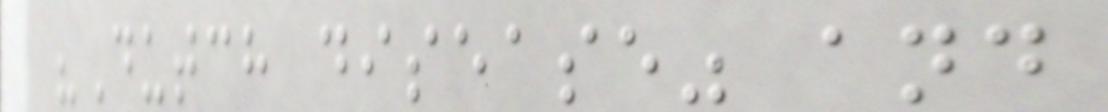"Dutch disease" and
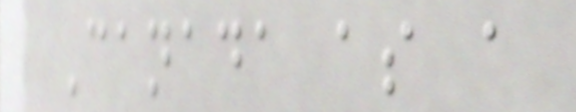Canada as a
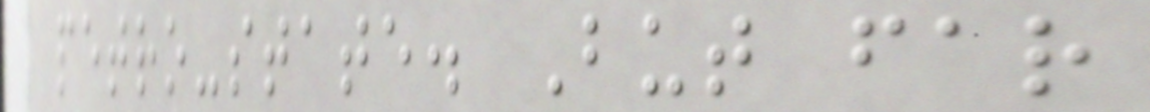petro-state. But far
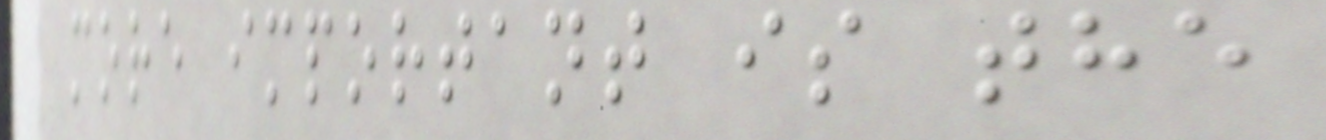more important is the
